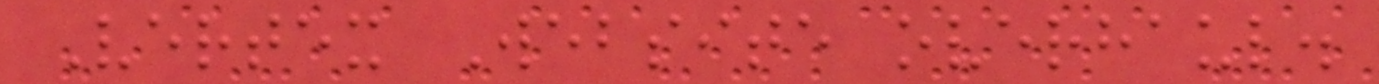Vertex Website overhaul.
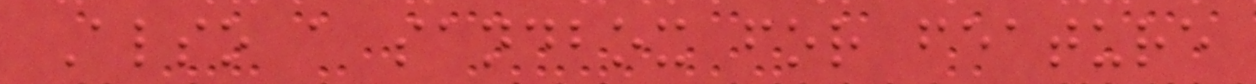Also a sandbox for feature
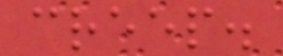creep.
